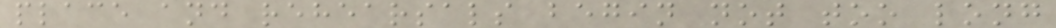place and rehearsals begin not too long
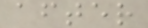after
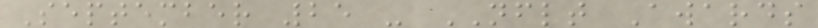September 25 - NFLT Awards
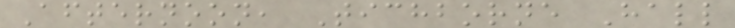Afternoon, Tichborne Hall
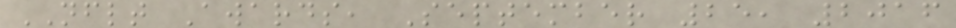NFLT Awards, September 25, 2016
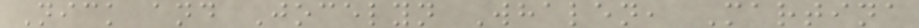Nick and Jocelyn Whalen, Martina
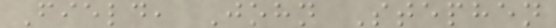Field, John Stephen
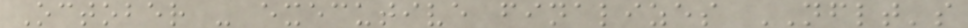October - executive finalizes NFLT's
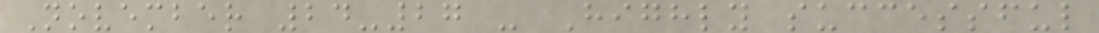November 24-27 - Highly successful
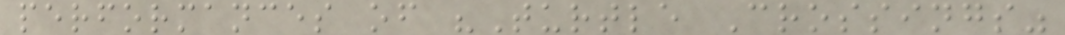performances of "Turtle Crossings"
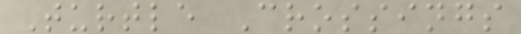Turtle Crossings
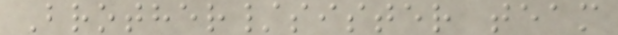Brother/sister team
